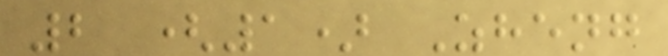2 (1) Zheng
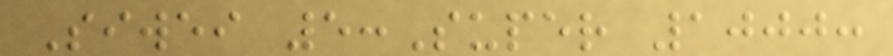Siwei 5:Super 1000:
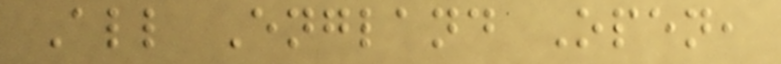All England Open,
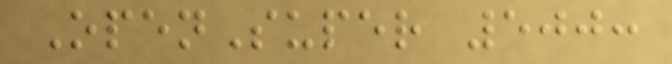OpenSuper 500:
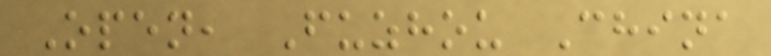Open, Fuzhou China
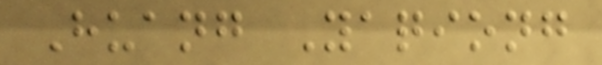Huang Yaqiong
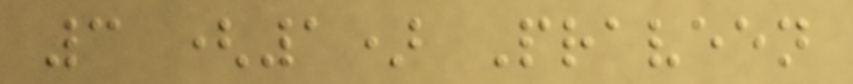3 (1) Praveen
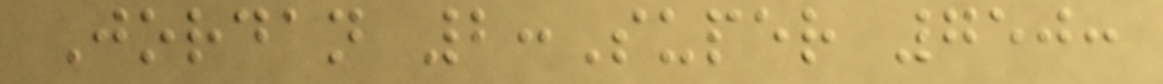Jordan 2:Super 750:
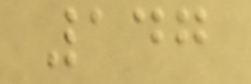147
